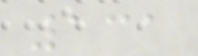131
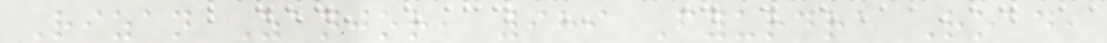Rizan Zanjor, 989 Fyurdra Road,
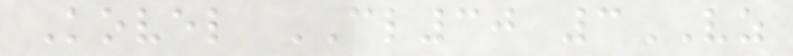Kovel CL30 3VZ
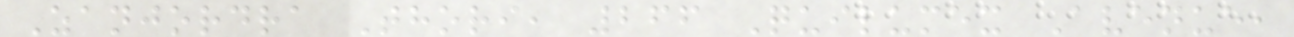Zanjordra Thori, 266 Quilumex Avenue,
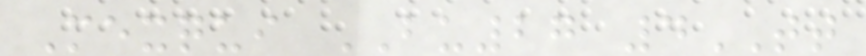Mexqui BU27 4TT
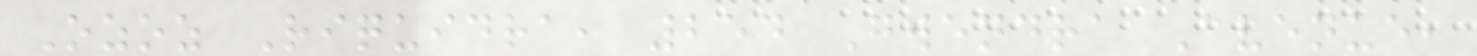Ozoz Riquidra, 254 Gwendra Avenue,
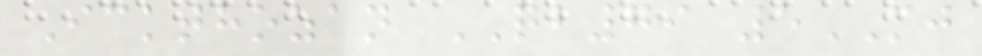Ickthozan QB79 5MJ
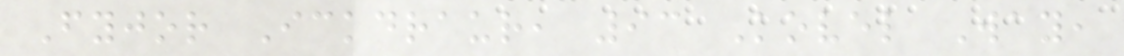Fyjor Ickdraur, 93 Kovel Way,
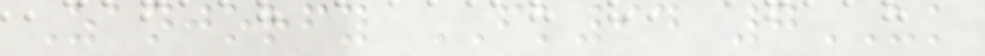Zanjorfy FK94 7UK
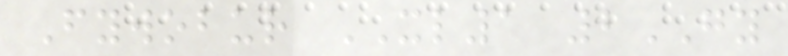Fywobur XL1 2GY
